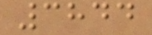3844
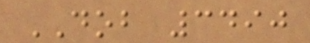DOB 3490
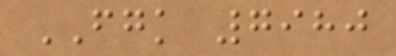FGK 7980
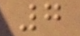7
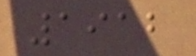1912
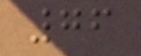76
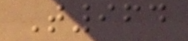T964
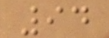94
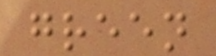green
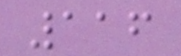116
